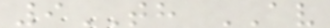9TH AV
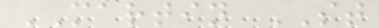MARTIN ST
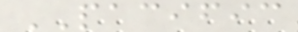PACIFIC
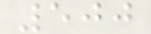500
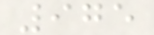975
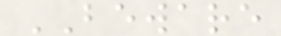BEWARE
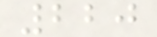220
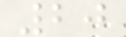20
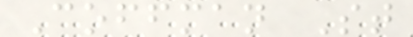Coffman St
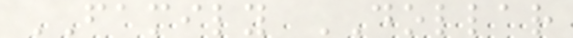FAMILY DOLLAR
